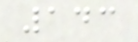143
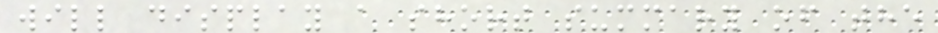will display a short summary of the
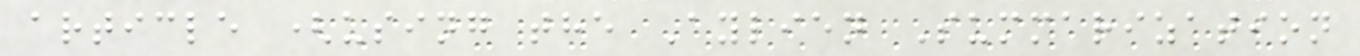article (using the Aylien Summarization
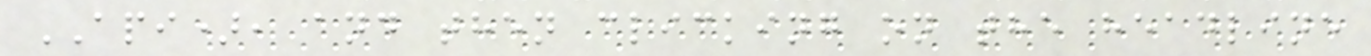API), and then clicking on the headline
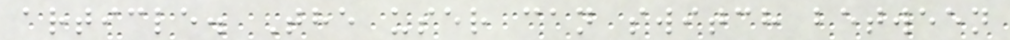article. The user can switch between
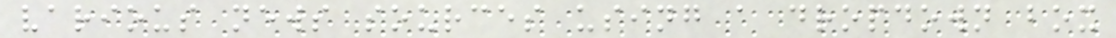various news sources using a dropdown box
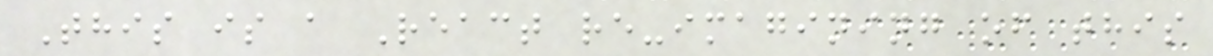This is a React re-imagining of this
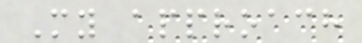My approach
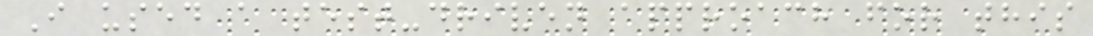I used a test-driven approach for this
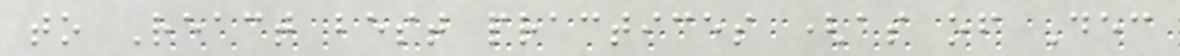to React best practices (as of Dec
